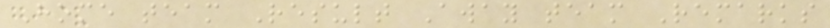Home team Result Away team Remarks
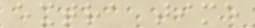extra time
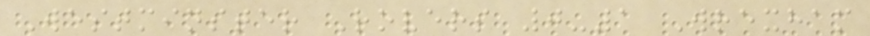Westminster Rovers 0-1 Wrexham
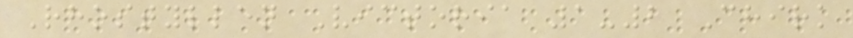Rhostyllen Victoria 1-2 Chirk
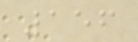156
